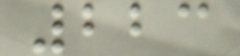223
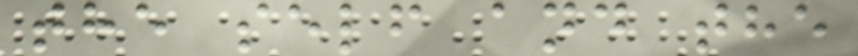the self and the
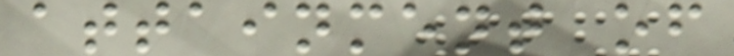attainment of
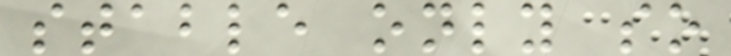stable only so
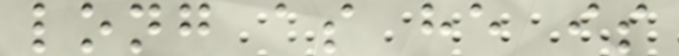long as he is
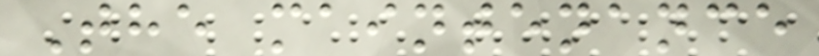The maintenance
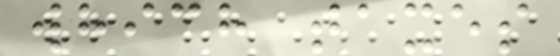which taxes
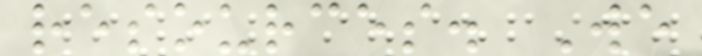resources. We
